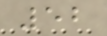52
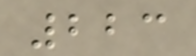223
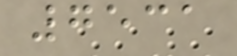7531
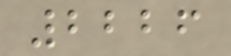2226
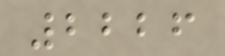2226
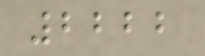2222
